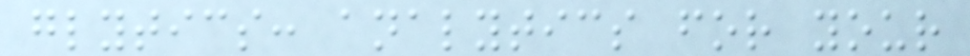glytics: analytics for your
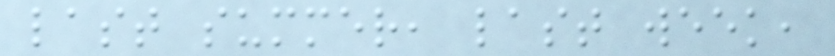last summer, last week,
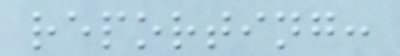reporting:
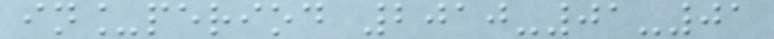in_period 2010-01-01
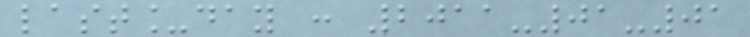last_day : 2011-01-01
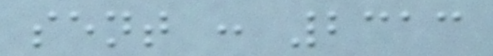sent : 2313
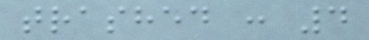trashed : 4
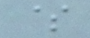$
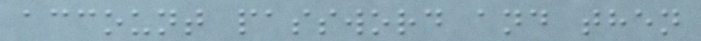account password and then
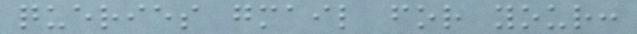queries gmail for your:
